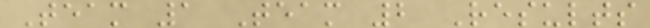Team 1 Team 2 Results
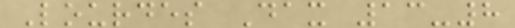Lourdes Dax 13-8
